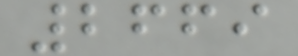2669
